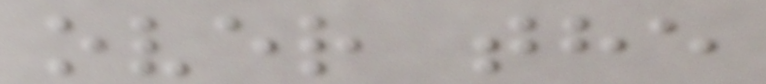over the
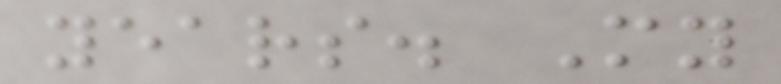years. My
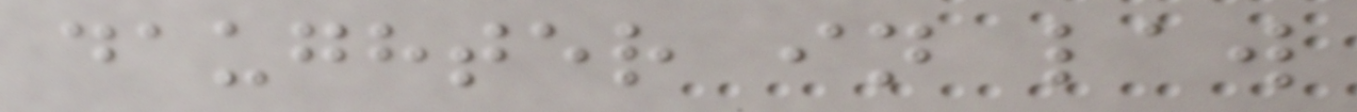daughter in law
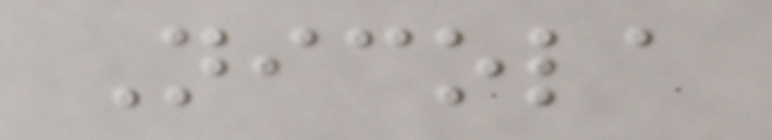Nicola
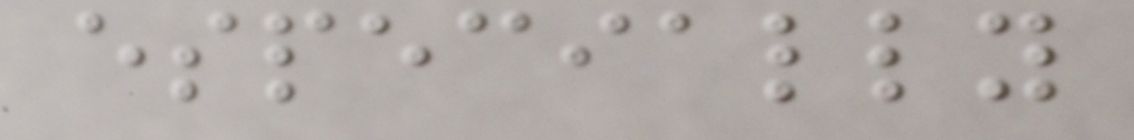especially
